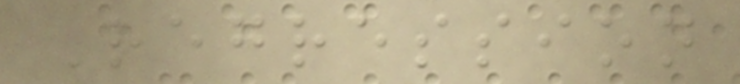Regression
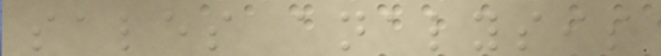sales analysis
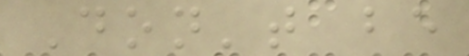Don't be
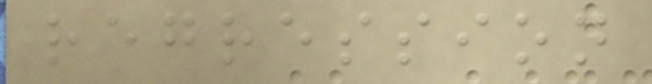regression
